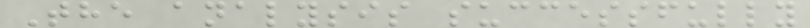The analysis successfully
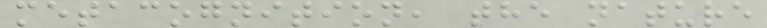metacognition, the nature
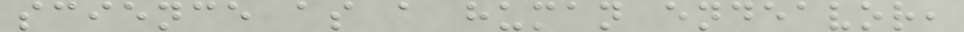science as a human endeavor,
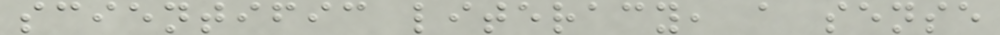scientific literacy, a sense
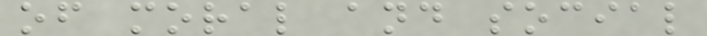of moral and social
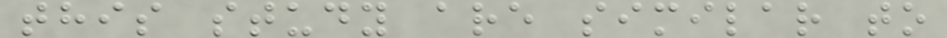this study are similar to
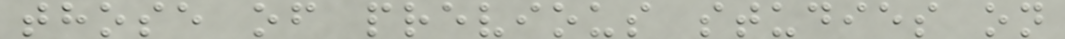those of previous studies on
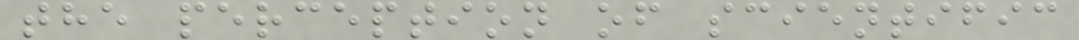the perception of scientific
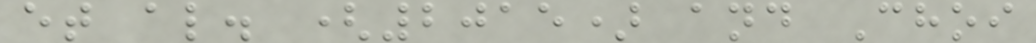et al. (2015) and Choi
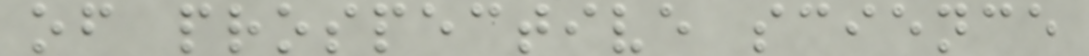of prospective science
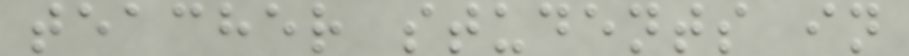teacher students in
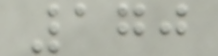170
